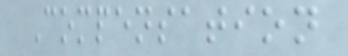Compensation
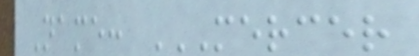Name: MERCER
